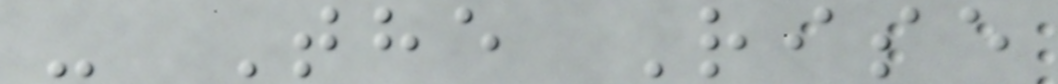- The Rise
